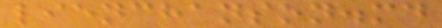lienchanson.md
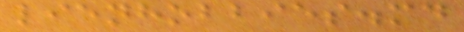lienhobbies.md
